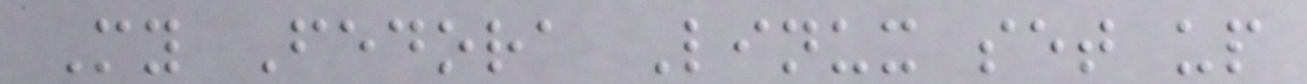My Fedora Linux set up
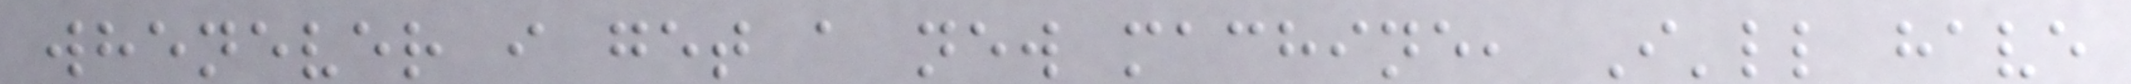whenever i get a new machine, I'll have
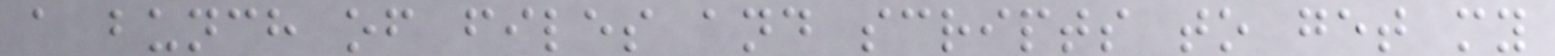a bunch of files and scripts to get my
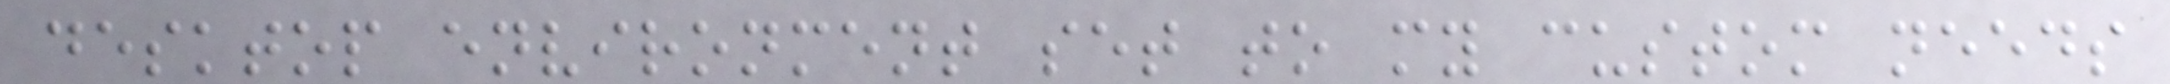desktop environment set to my custom needs
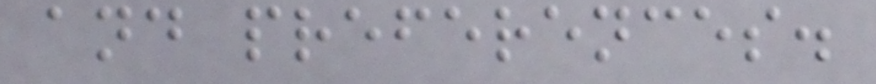and preferences.
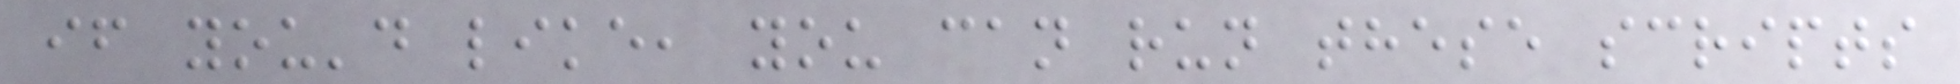if you'd like, you can run these scripts
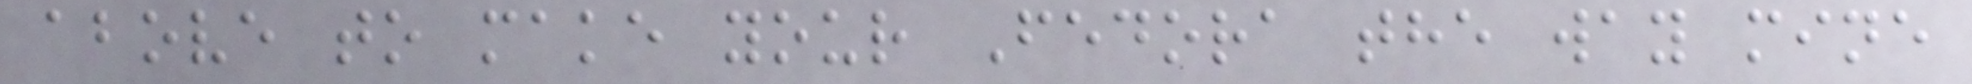above to make your Fedora the way mine
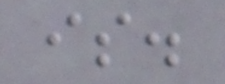is.
